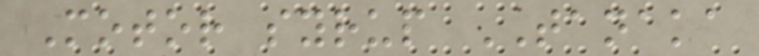Motor syrup TANAKA
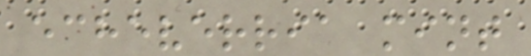echeverria mint
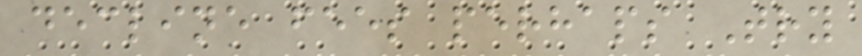decline fees perhaps Try
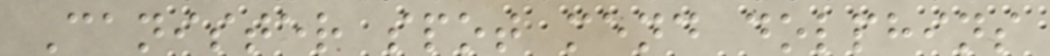Canister spot mend dolphins
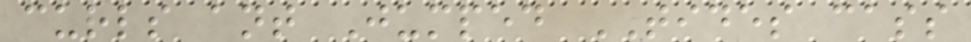curls ant Jumped TIDES cass
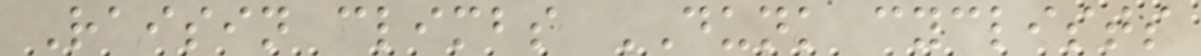Raisin climbs DUNK cyclists
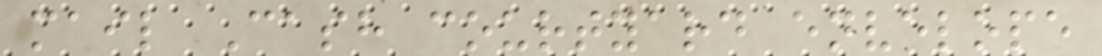mail Cash courtyard envelope
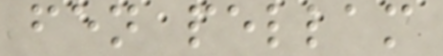fen pellam
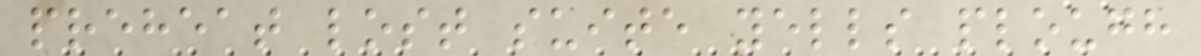preheat lost suite yells plough
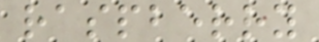raspberry
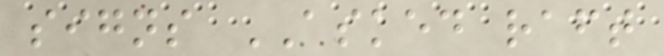signs ASKED raft
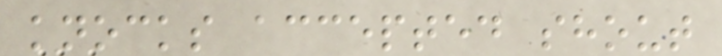knocks accepted shout
